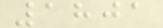1801
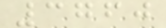3760
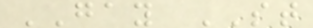GAY ST
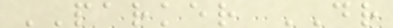PARKER DR
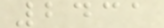2431
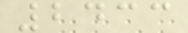2433
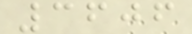3606
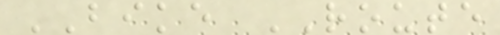BIKE ROUTE
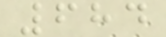684
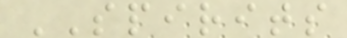SPIRITS
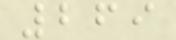269
